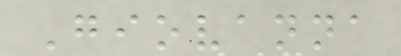Giovanna
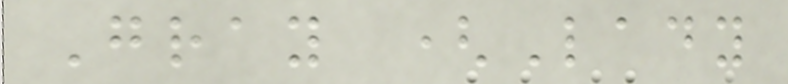Gray (Lady
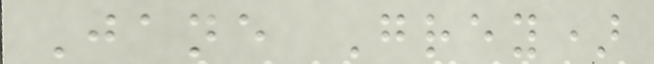Jane Grey)
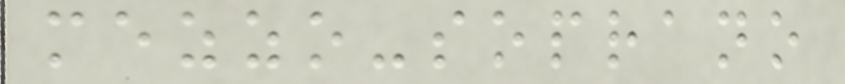mezzo-soprano
